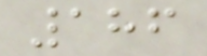186
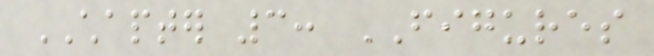CHAPTER 3: FIGURES
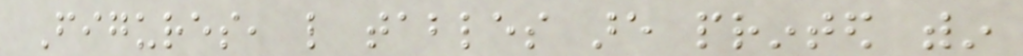Figures, like tables are printed within
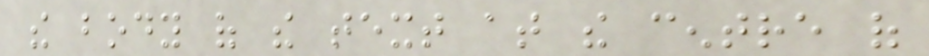the body of the text at the centre of
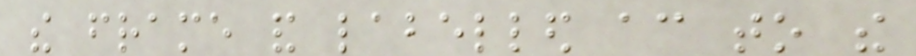the frame and labelled according to the
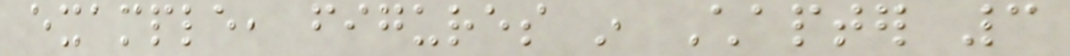example, figures in Chapter 3
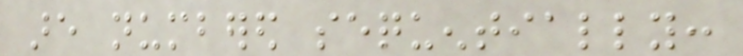are numbered sequentially:
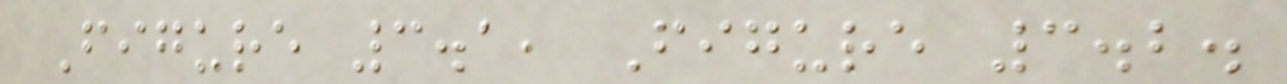Figure 3.1, Figure 3.2.
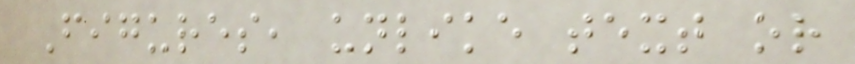Figures, unlike text or
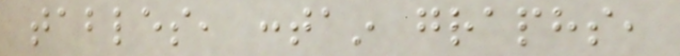tables, contain graphs,
